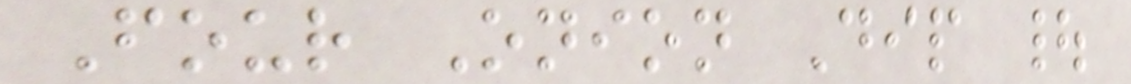Four Onion Dip |
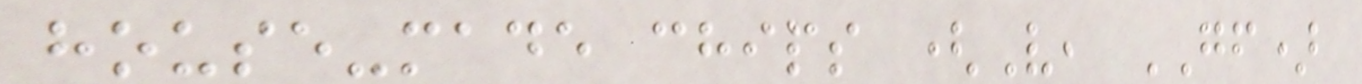house-made chips (V, GF)
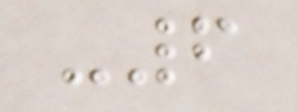-6
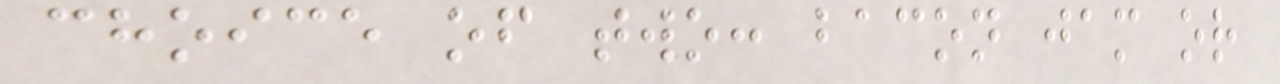choice of two: bacon jam or
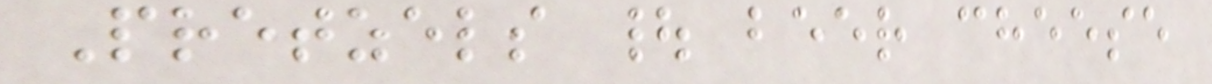Pretzels | beer cheese
